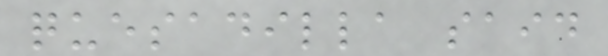quesadilla said
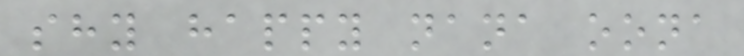shy happy nana oona
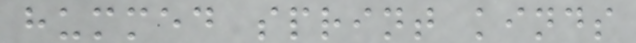hummed sprint kinds
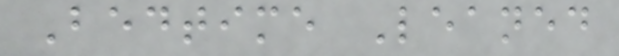Bedtime Leaned
